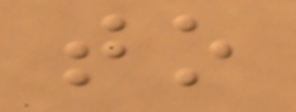to
